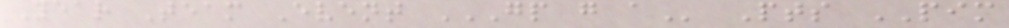Year Team Event GP G A Pts PIM
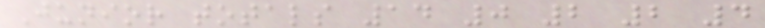Junior totals 14 0 2 2 4
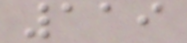119
